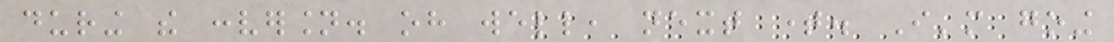during the conversion. oh well, next time. I'm going
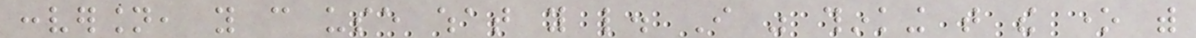conversion, you can use what you like. I was thinking that the one with
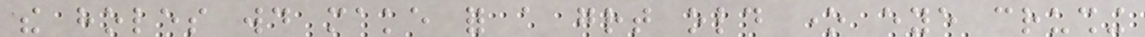the holes would make for a great old one eye crushing
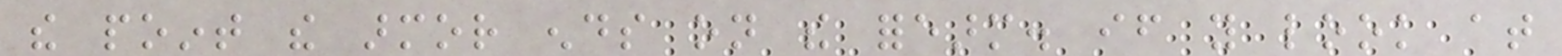the point the armor ends on the forearm. if you look at
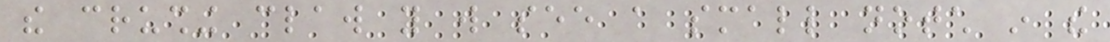the crushing claw you will see a small notch in the
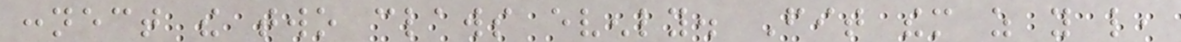connect the two claws evenly. Fit them as you like,
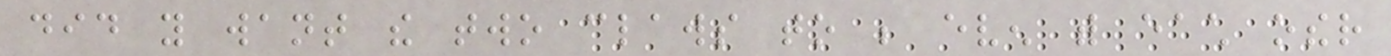did you want the two claws to be even with each other
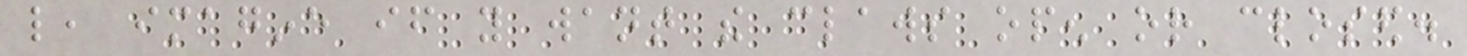like, imagine if you want the claws open or closed.
